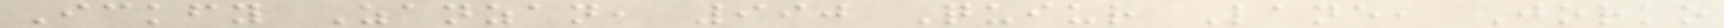Ickfy Zanzan, 990 Quiur Lane, Jorko
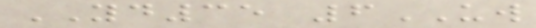YD35 6UW
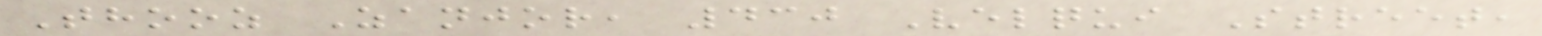Thooz Zanjor, 430 Velqui Street,
